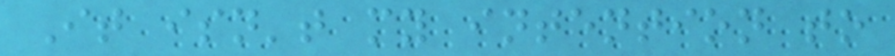It isn't my intention to
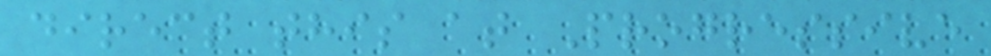direct this at Progressive
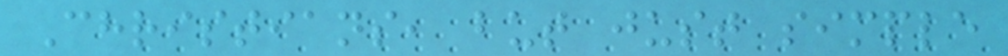Christians, but just simple
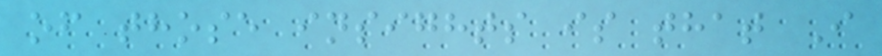of those insights is that I
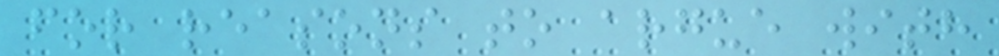for reasons to argue with
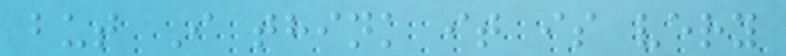but I think it is very
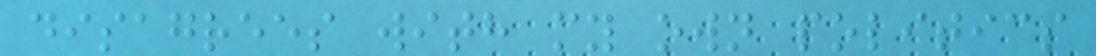disagrees with my own politics
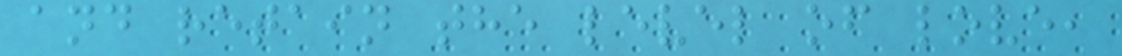and retain the level of love,
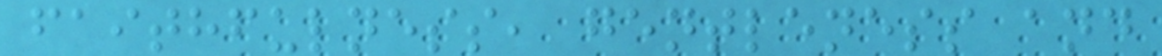faithfulness, gentleness and
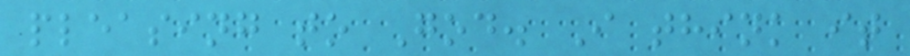pleasing to God. I think it
